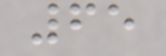65
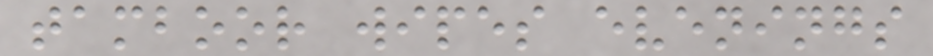tamboor wipes evenings
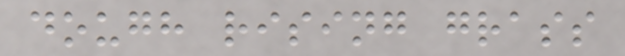dough rising grass
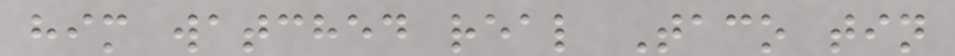him watched real Taco tin
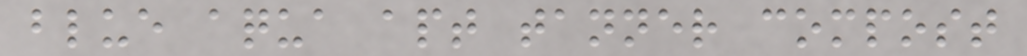blue aqua apt tanner compost
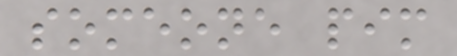someone pim
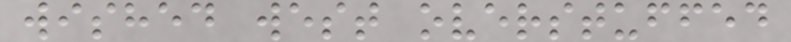wished west overstuffed
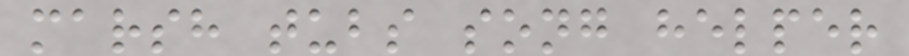marsh tubs song helper
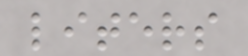liters
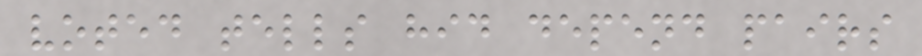voted tells hid depend pairs
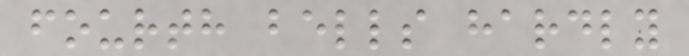fourth bells hardly
